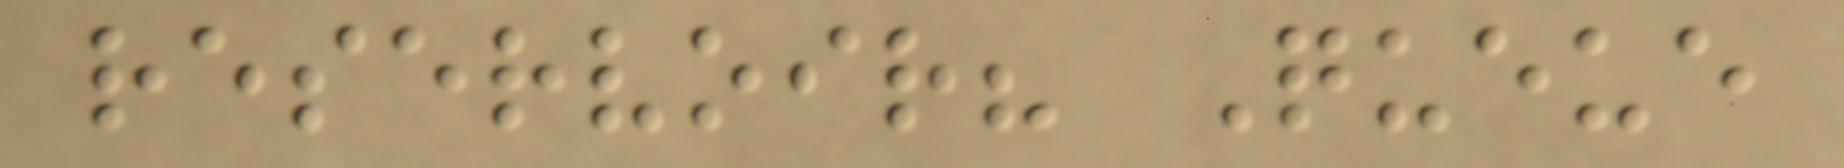reservoir? Queue
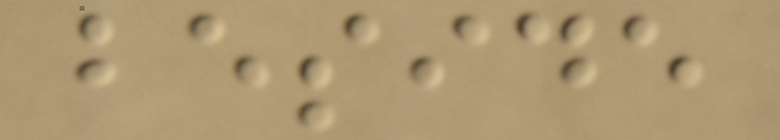beside
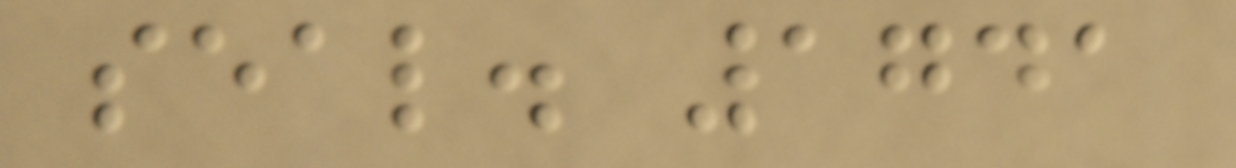seal. 1741
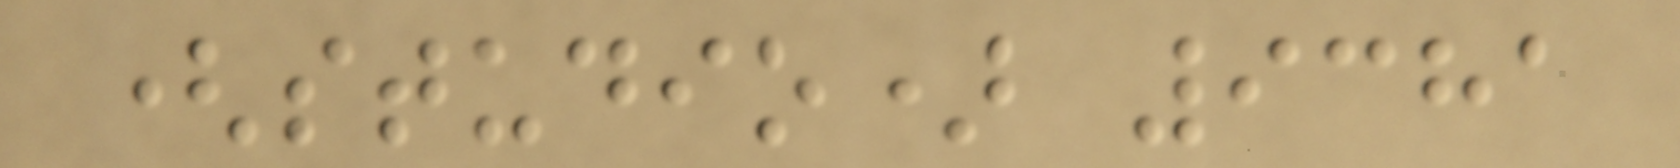(studio) 9381
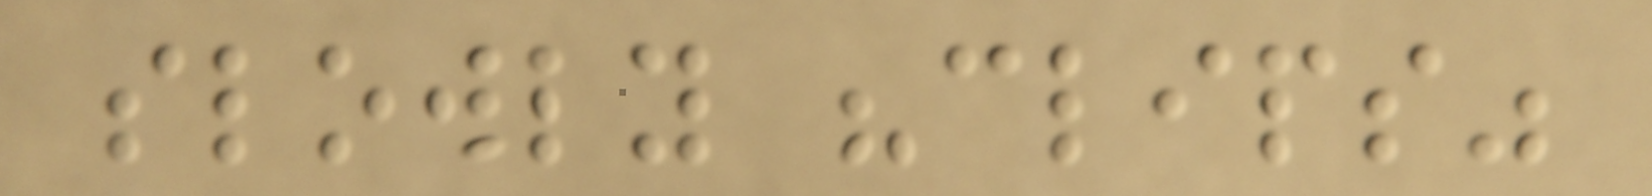slowly "clips"
